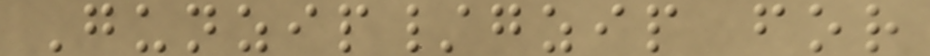Gunzip/gzip for
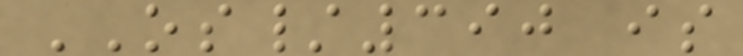OS/390 is
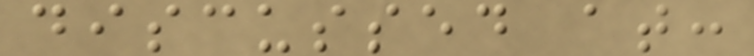discussed at:
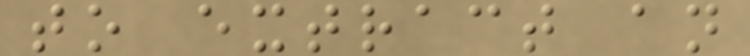to extract an
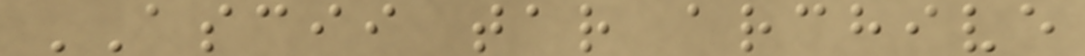ASCII tar archive
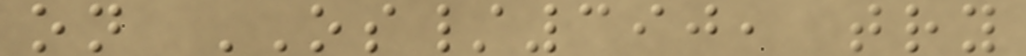on OS/390, try
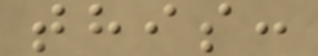this:
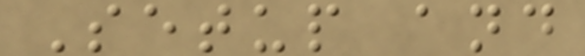Setup and
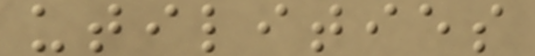utilities
